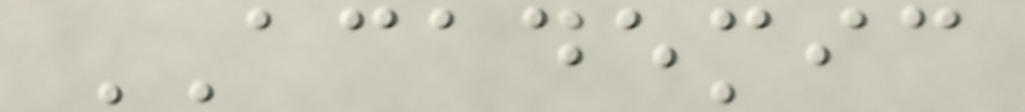ACADEMIC
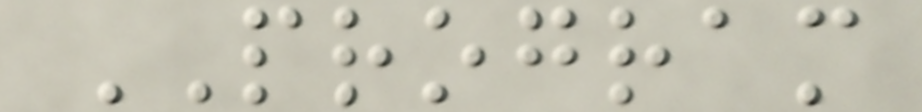PROGRAM
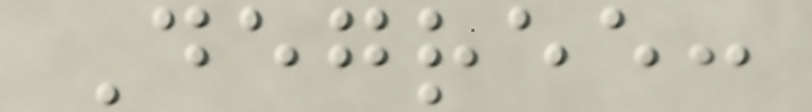Degree:
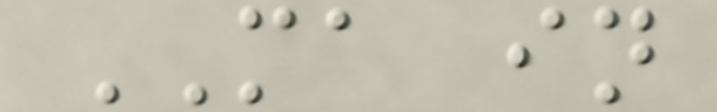MA in
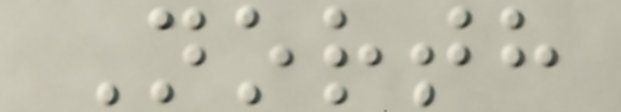North
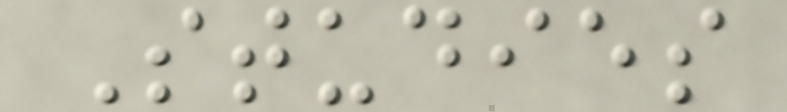Studies
